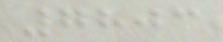7803
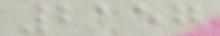2157
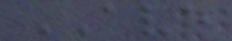AVE
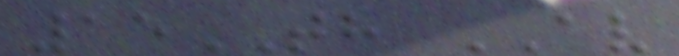15TH AV
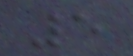5
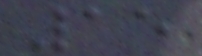15
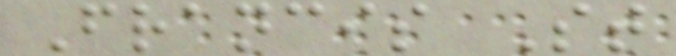Francis St
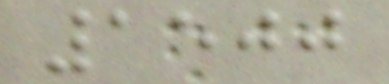1500
